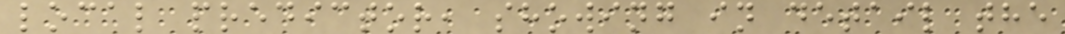local predictor, showing in detail the
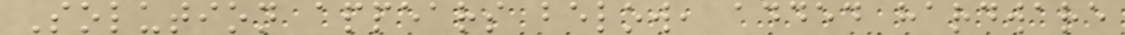Solution appears below, added hardware
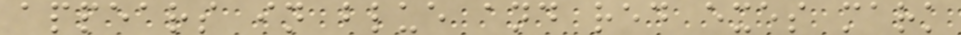appears in blue and red exes mark
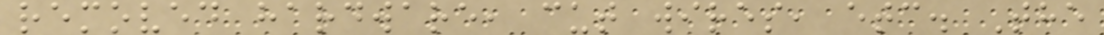removed hardware, cut wires, etc. The
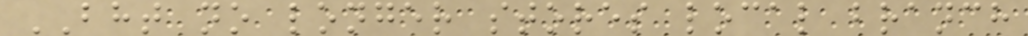BHT no longer stores local branch
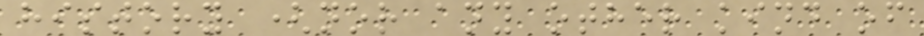history (nor any other kind of
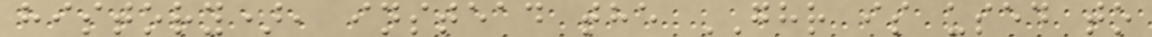history), instead the GHR is used to
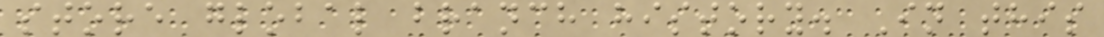store global branch history. In this
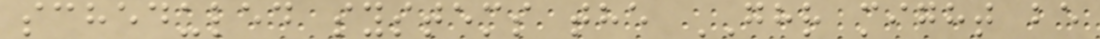scheduled systems the GHR might be
